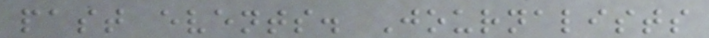past events. Journalists
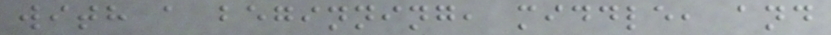with a beginning, middle, and
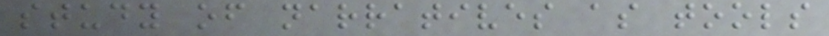study of narratives as tools
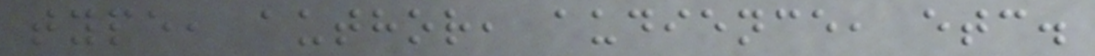type, author, audience, etc.
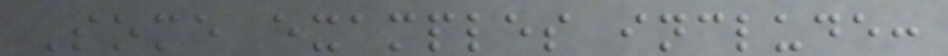Some examples include:
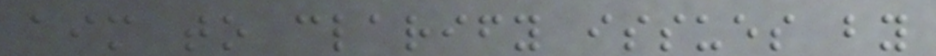aim to clarify issues by
